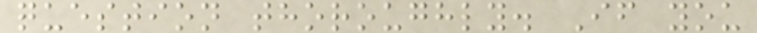question thoroughly. If you
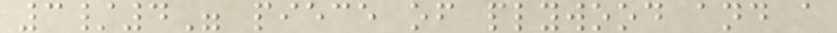3/4" piece of plywood and a
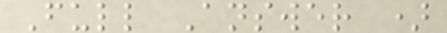Full Answer )
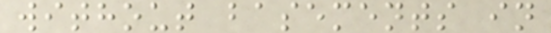without basements in
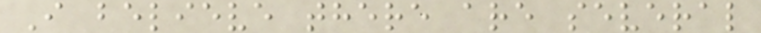I believe there are several
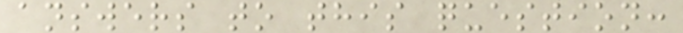answers to this question:
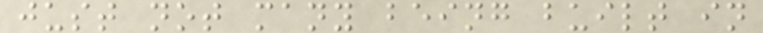just not many being built in
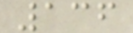136
